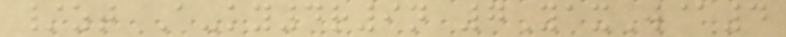/zt A-ky4r9n 7YaxW@4
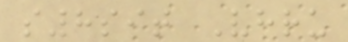s8sit Vhru
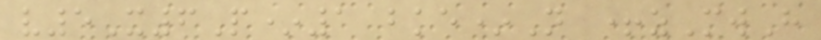v5X6P*1 bke*N +zMwH
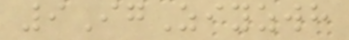9IgZiyzwh
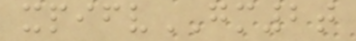xpifvGM2t
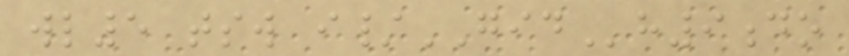wl5 tsw i/GIDh9do
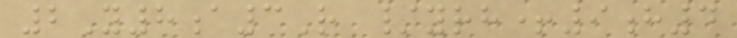2Y8a3R /yrh+9h4
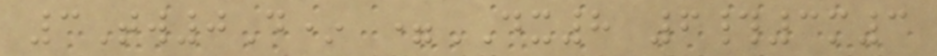3Tw0D* =DX8 6#3m3
